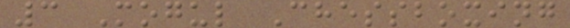3 Mogul Chessboxing
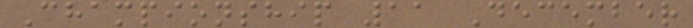Championship 11 December
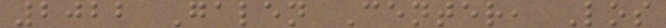2022 Galen Center, Los
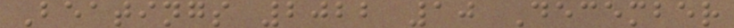Beatings 2022 10 December
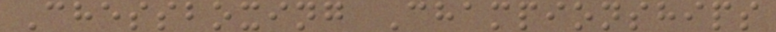Chessboxing Championships
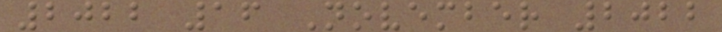2022 16 November 2022
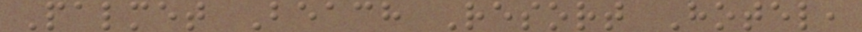Palmet Beach Resort Hotel,
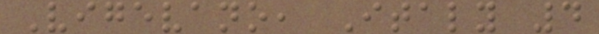Vigevano, Italy 4
